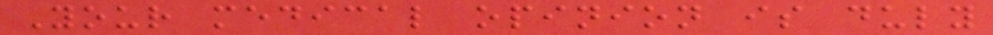Your medical opinion is duly
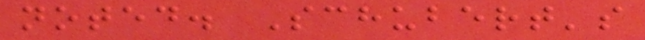noted. Schubert's
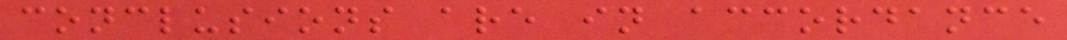conclusions are in accordance
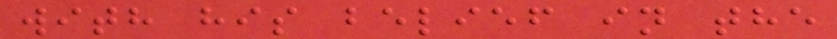with his belief in the
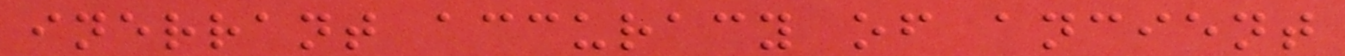inerrant accuracy of ancient
